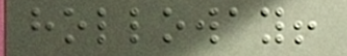holloway!
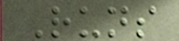Runs
